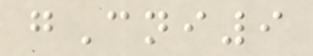gCni9
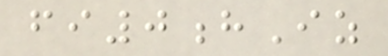fi0hIz
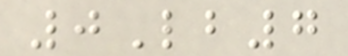0Lb7
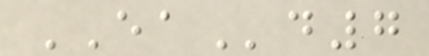EAd7
